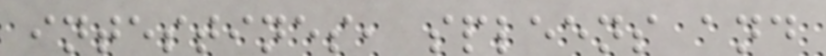intestines, spleens and
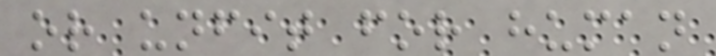or unfit for human
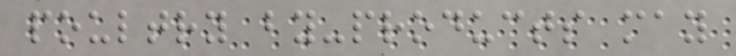poultry by-products may
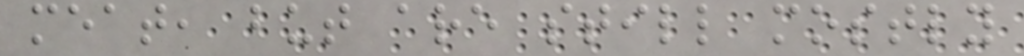meat, but are still mostly
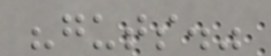"guts."
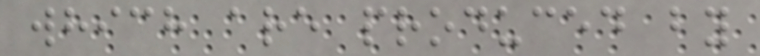which are produced by
